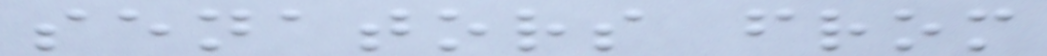senators from
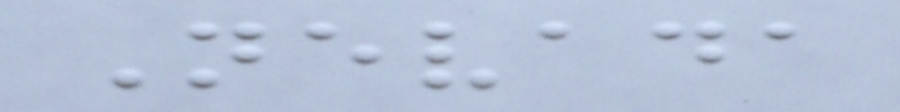Nevada
